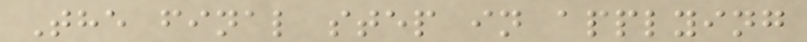The final step in applying
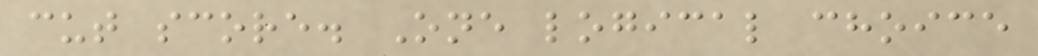cut score. One logical choice
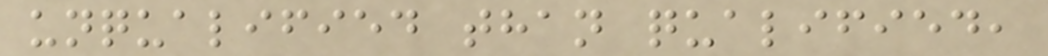unqualified than qualified,
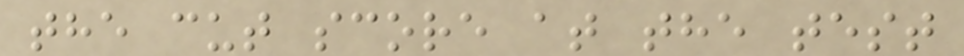the cut score at the test
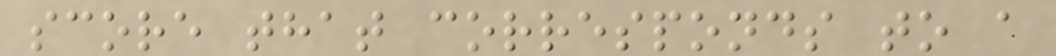score that corresponds to a
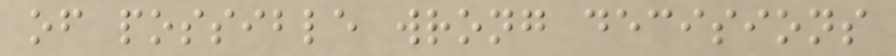of possible wrong decisions
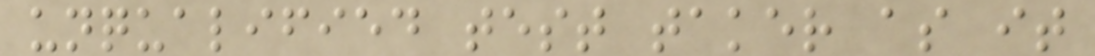unqualified test taker as it
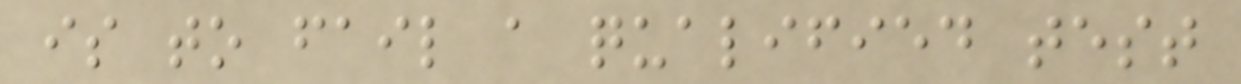is to fail a qualified test
